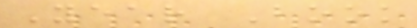Year Book
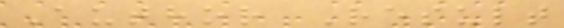Author Result
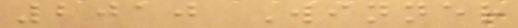2010 Winner
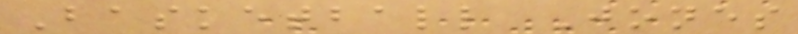Basketball Jones
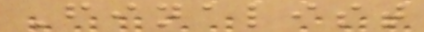Finalist
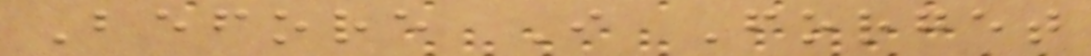Before I Forget
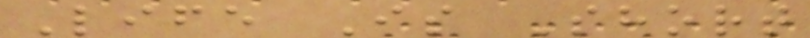Life Is Short
